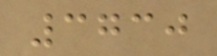3730
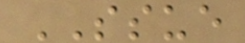SSUE
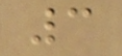3
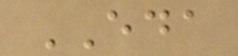EDA
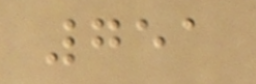751
